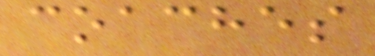coaches
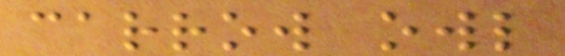carrow owl
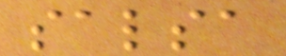salsa
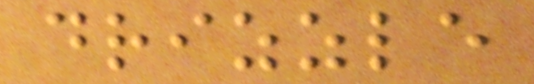drizzle
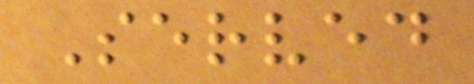Served
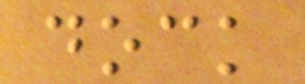dock
